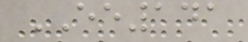EE141
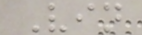Vin
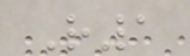R1
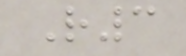R3
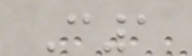C1
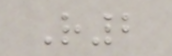R2
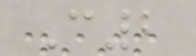C2
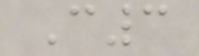C3
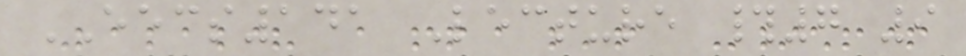EECS141 Lecture #7 9
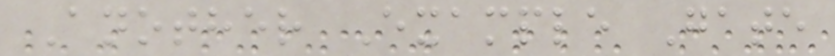Another Example Gate
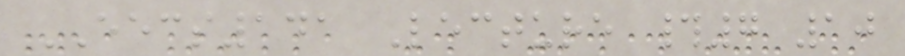EECS141 Lecture #7 10
